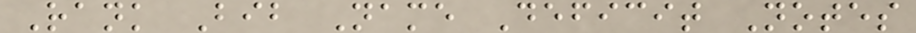Rank Bib Name Deficit Notes
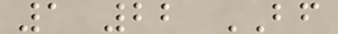1 22 BF
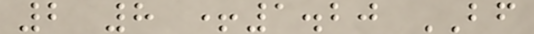2 8 +1.20 BF
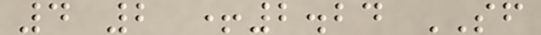4 2 +2.24 SF
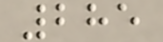285
